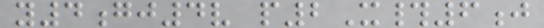y4gj4v p2X#6j
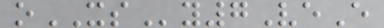oXSy7VeE
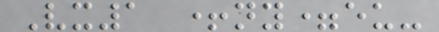Vx1 +ny=eu-
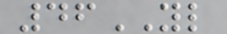46YL
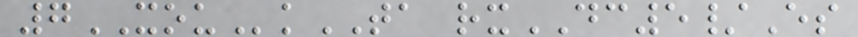7XOUkTA rxDC5/Es
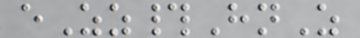eZz#HnZ
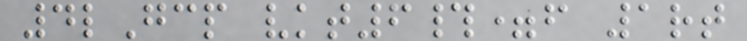4lGcp vkt6#=f 1rt
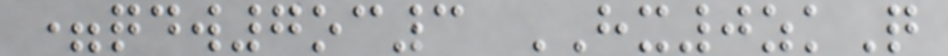=qdw7oc3 HX0zkQ
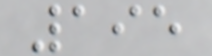195
